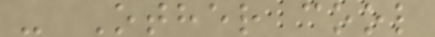- Other cool
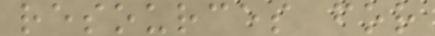resources for
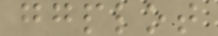ggplot
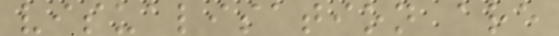visualisation are
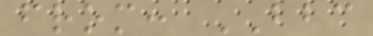from: BBC
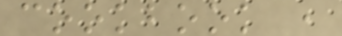cookbook ,
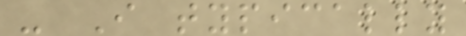- I typically
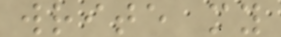write my
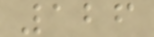126
